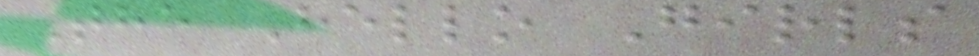The Hello Girls
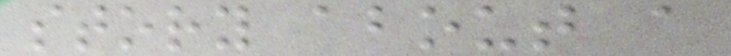story about a
